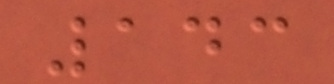143
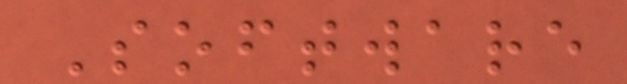Software
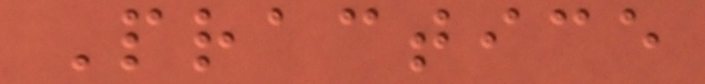Practice
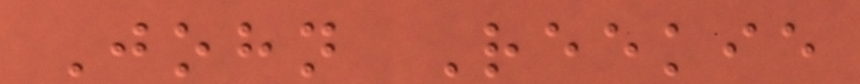John Reekie
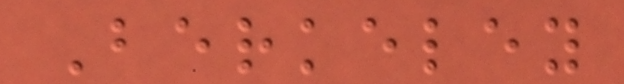Berkeley
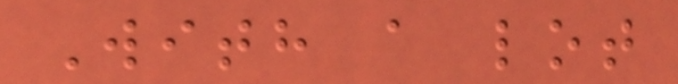With a lot
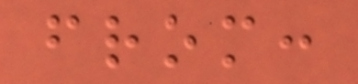from:
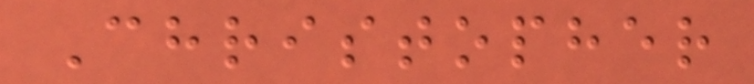Christopher
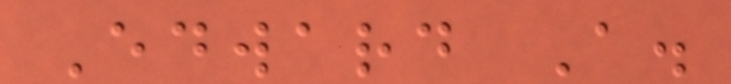Edward A.
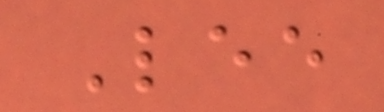Lee
